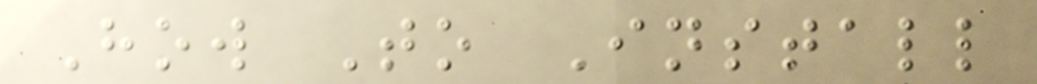How To Install
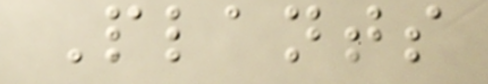Plants
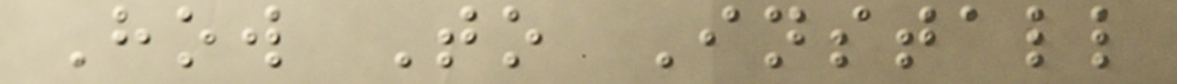How To Install
